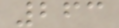263
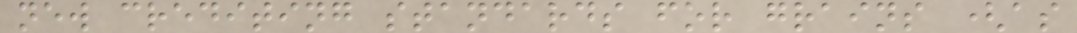new crediting standards for grains (as
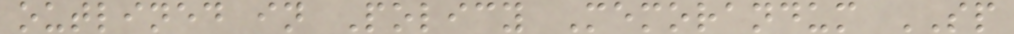outlined in Policy Memorandum SP
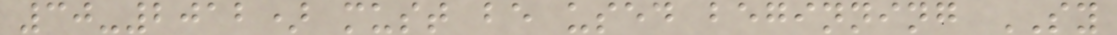30-2012) must be used beginning SY
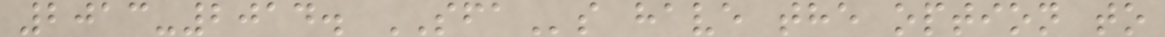2013-2014. SFAs have the option to
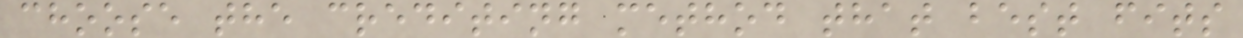choose the crediting method that best fits
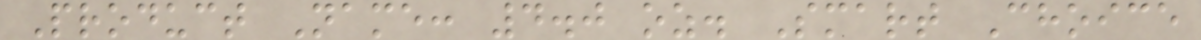Product Name: 4.0 oz. Smart Choice
